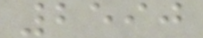2590
